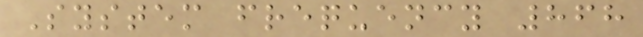System frequency 868
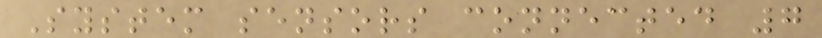System sensors connected 7
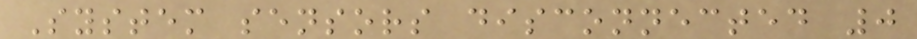System sensors disconnected 0
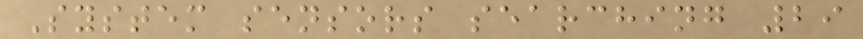System sensors searching 29
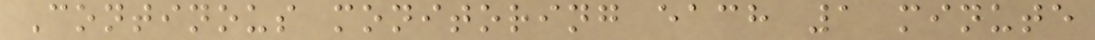Continous monitoring each 1 minute
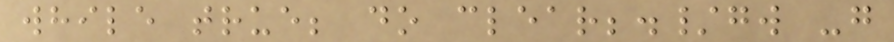while true; do clear;./gw -g
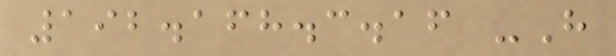192.168.3.16 -H
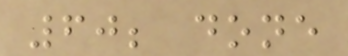60; done
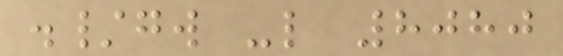./gw -l 8080
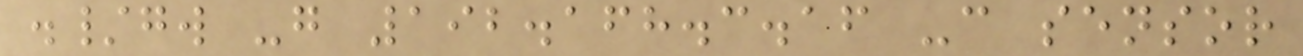./gw -g 192.168.3.16 -c sensor
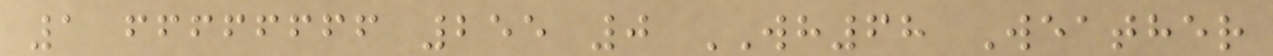1 ffffffff 255 0 WH68 Weather
